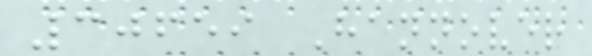30659 Hannover
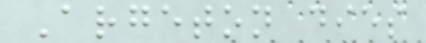Argeton dies
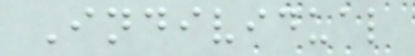Individual
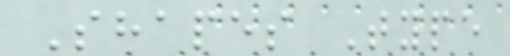Shapes Type
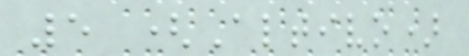5 (Altivo)
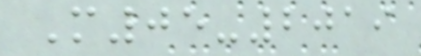M05-2019
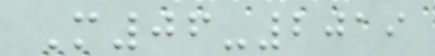M06-2019
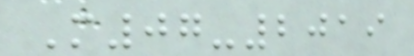M07-2019
